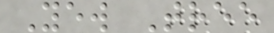Yew Tree
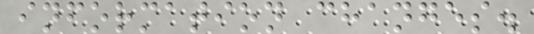information changes.
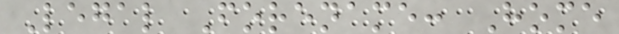Legal Forename: Home
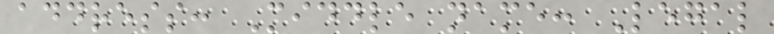address: Middle name: Legal
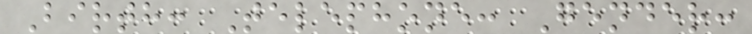Birth: Telephone: Gender:
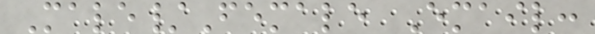Male/Female Email:
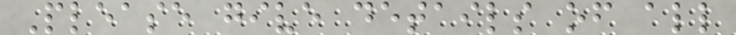Please give details of all
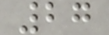27
